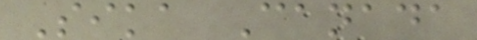Sika Canada
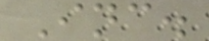Inc.
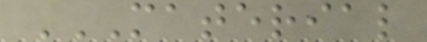MATERIAL
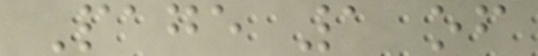Page 1 of
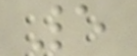5
